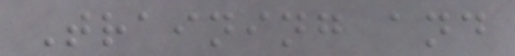Training and
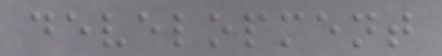development
